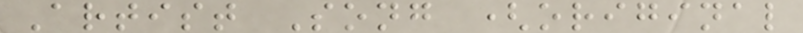Artist Song (original
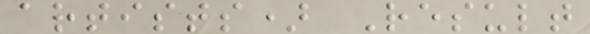artists) Result
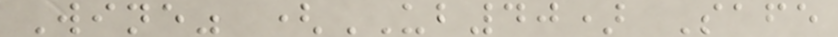Wine" (UB40) Safe
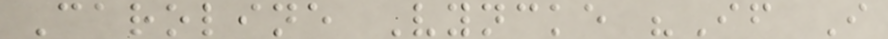Caroline Vyncke "If I
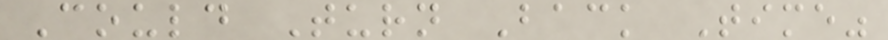Could Turn Back Time"
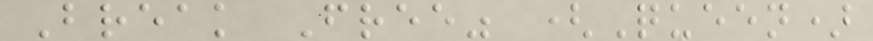Break Free" (Queen)
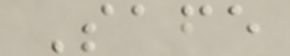Safe
